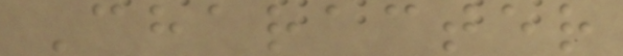Character
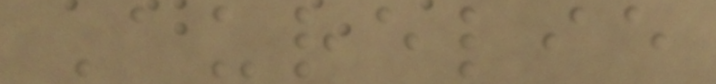Aurelie
